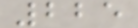225
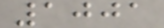1001
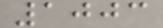1003
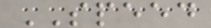SPEED
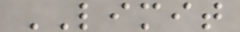LIMIT
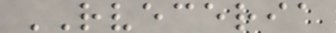RVECERIA
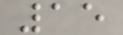15
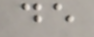de
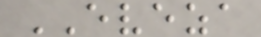EVEZA
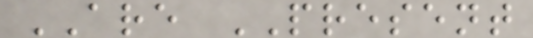ARE PRESENT
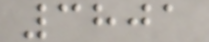3801
